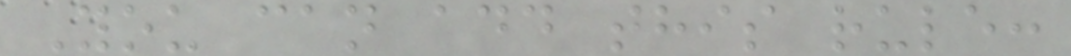You can add this rule:
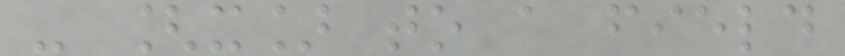- [x] to a field
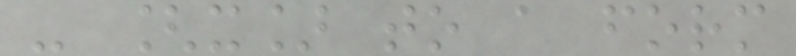- [x] to a form
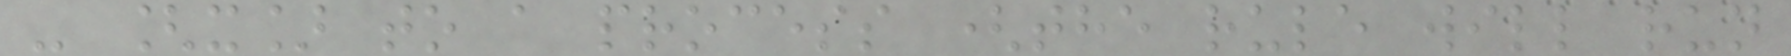- [x] to a process (the rule will run
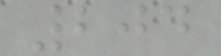204
